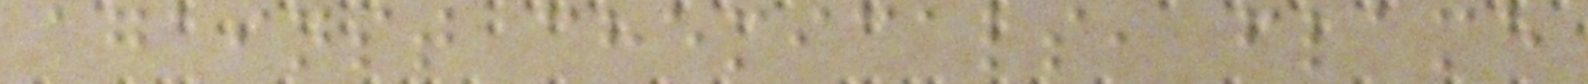against chemicals, flame
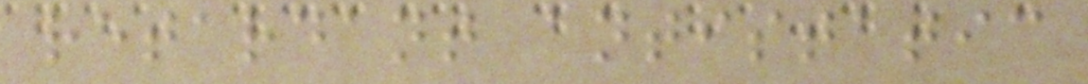retardant antistatic
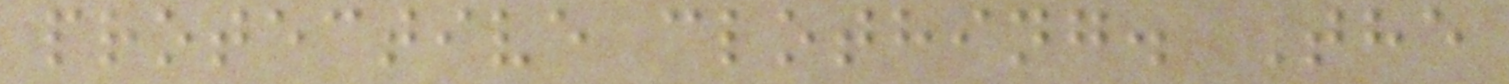protective clothing. The
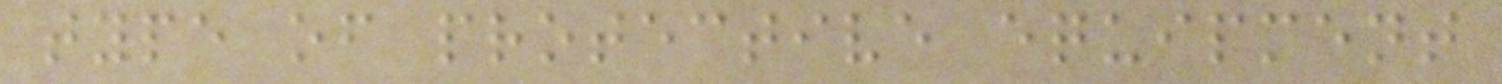type of protective equipment
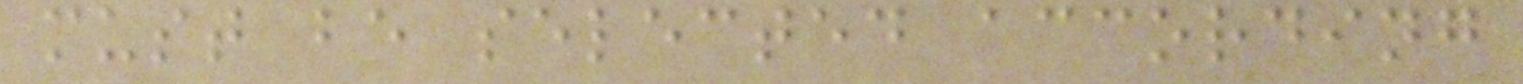must be selected according
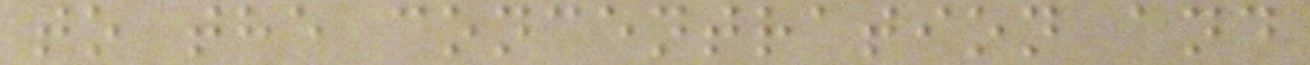to the concentration and
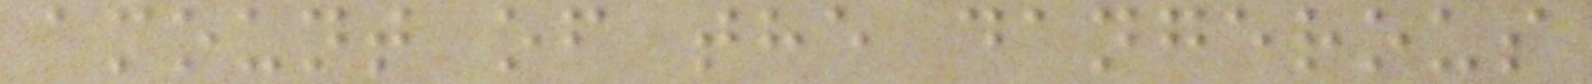amount of the dangerous
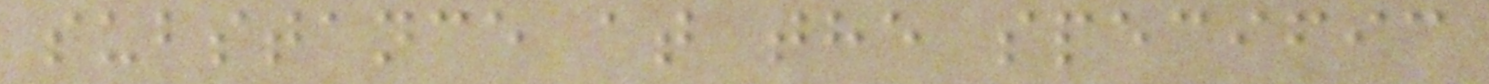substance at the specific
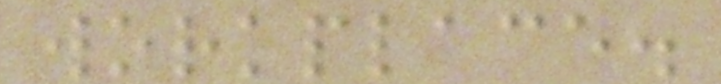workplace.
